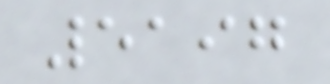5197
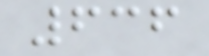636
